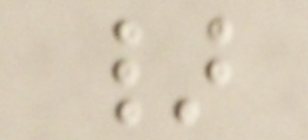}
